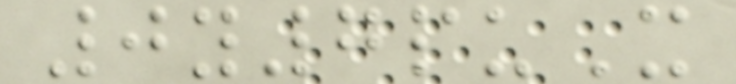0y7puX
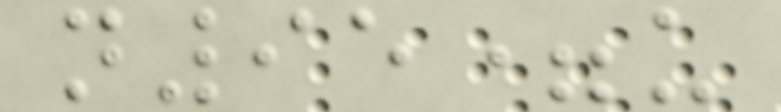n95=u
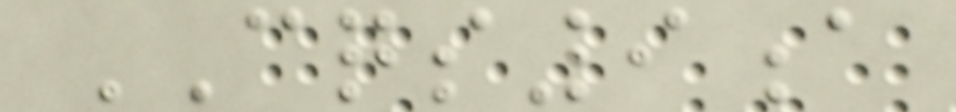CQS9a
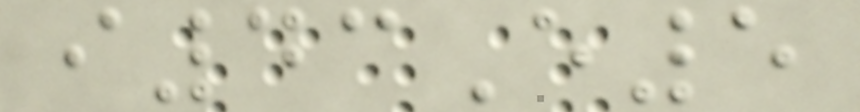i43E5
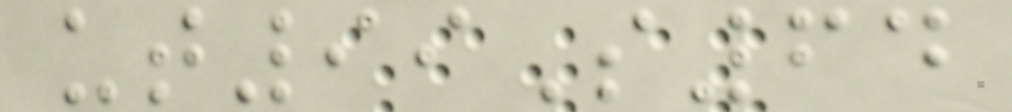ut99S64
